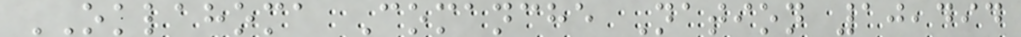OKLAHOMA Comanche Nation 10,494
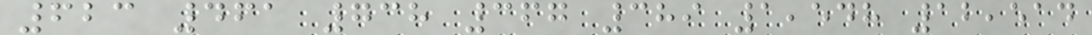623 461 738 367 389 1,548 12,514
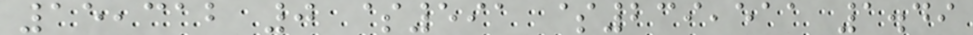15,312 0 $591 $239,511 1.49
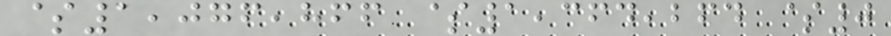$1,076,866 $1,364,264 $0
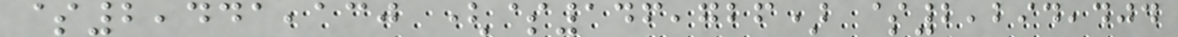$2,441,130 ($146,726) $2,294,404
